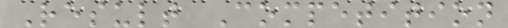Result Competition
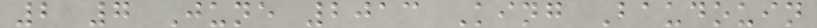2 7 June 2013 King Baudouin
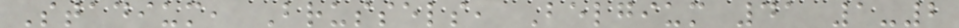Stadium, Brussels, Belgium 41 1-2
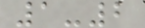1-2
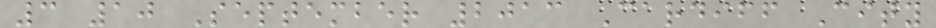3 10 September 2013 Cardiff City
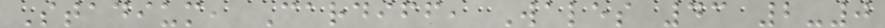Stadium, Cardiff, Wales 43 2-0
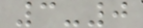3-0
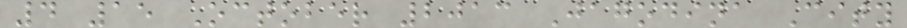4 15 October 2013 Jagodina City
